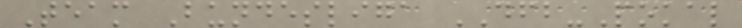Team Bundesliga DFB-Pokal
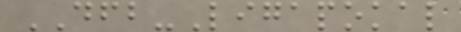DFB-Ligapokal
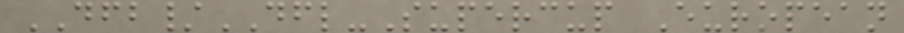DFB/DFL-Supercup European
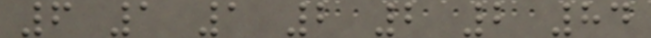6 1 1 2 2 2 84
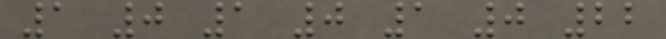1 0 1 0 1 0 22
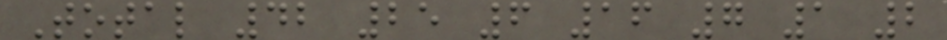Total 42 25 6 16 7 1 2
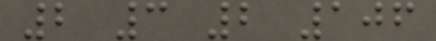2 3 2 106
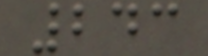243
